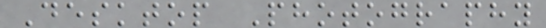Desktop Photography
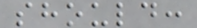should:
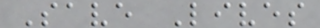Save Lives
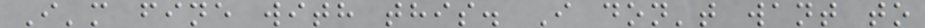I'm fine with this. I don't want to
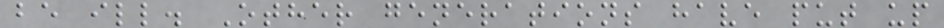be ill. Other generations have put up
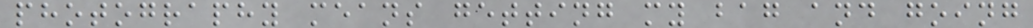photography means getting my bag and going
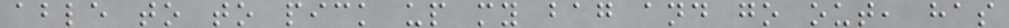able to to pick up my bag and go out, has
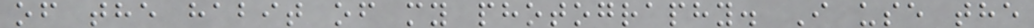of the habit of my photography. I use the
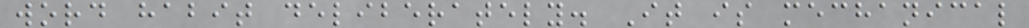word habit deliberately. It is mechanical
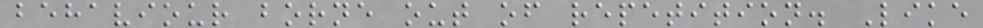behaviour borne out of repetition. Like
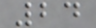24
